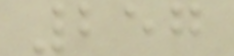257
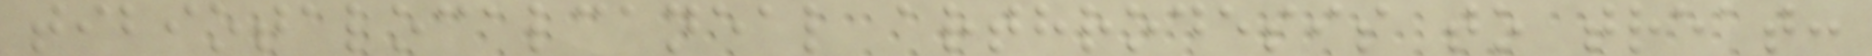tibiotalocalcaneal arthrodesis to treat:
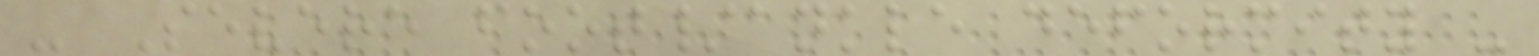- Severe foot/ankle deformity -
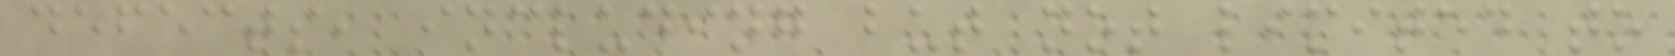defects, including but not limited to
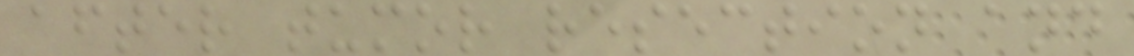after tumor resection and
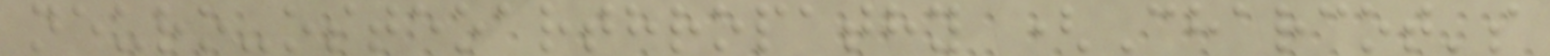neuro-osteoarthropathy (Charcot's
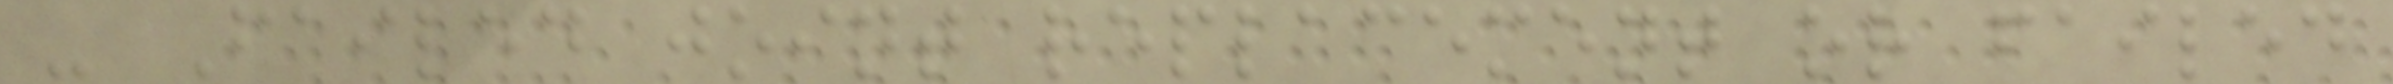- Failed joint replacement or failed
